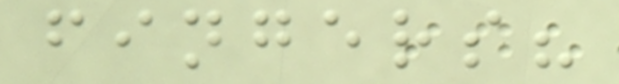fingers?
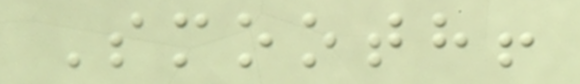Smooth!
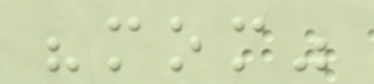"mom"
